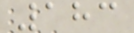183
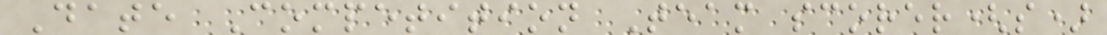Date Competition Team scorer(s)
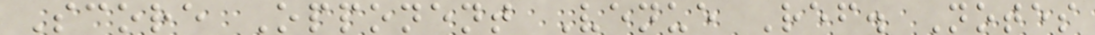Score Opponent Venue Ref. Notes
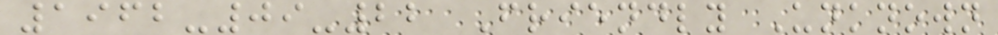1962-09-22 Friendly Unknown
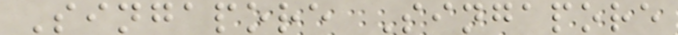Singapore Singapore
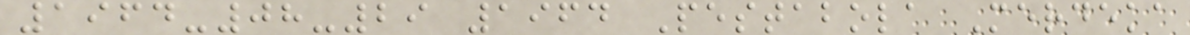1964-08-29 1964 Pestabola Merdeka
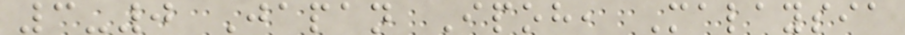3-0 Japan Ipoh, Malaysia
